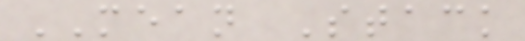MEAN Stack
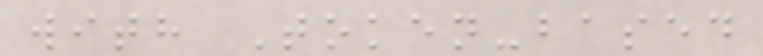with Token-based
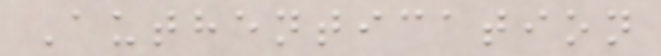Authentication
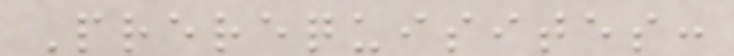Prerequisites:
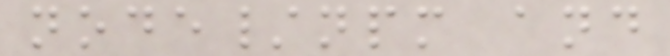node/npm and
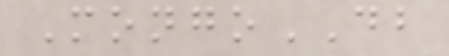MongoDB
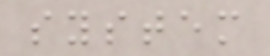system
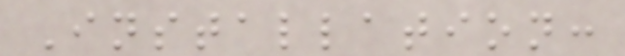Installation:
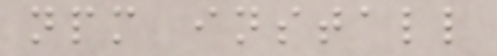npm install
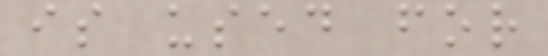is used for
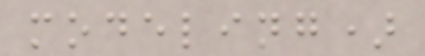modeling)
